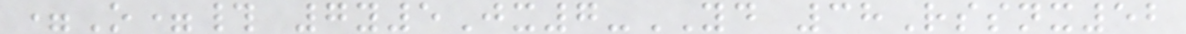=O=# 7y5Jx7-YD 38Rssnx52
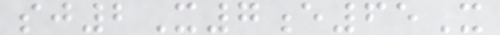sj2X7e65X
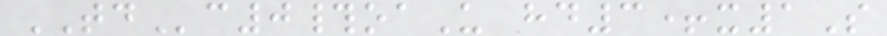TDc0#oaU hd3+x1S
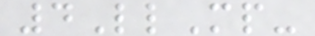4LlMp-
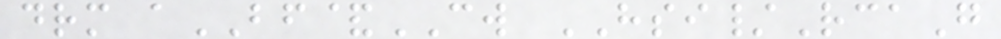drm aBF&CW HSI/RcaG
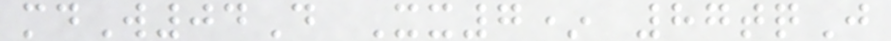mdW04D Xx7* 87tqJ
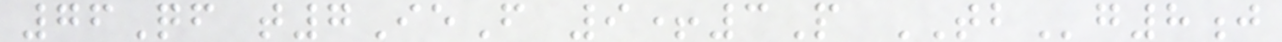76Qf t7IeF 9+3P TBg8j
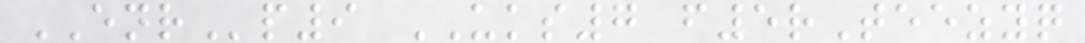ENRp9 UKS7 f5rTeezyq
